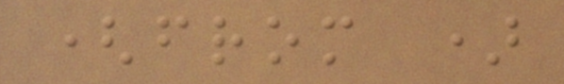(from )
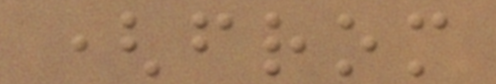(from
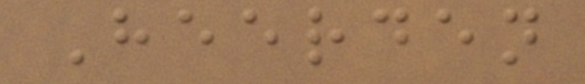Heerden
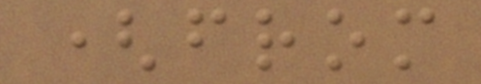(from
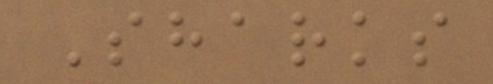Sharks
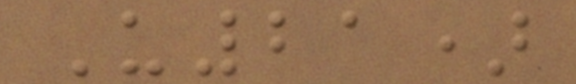U21)
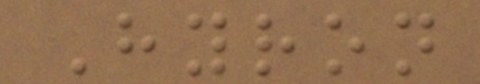Hyron
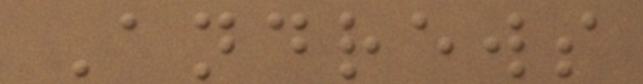Andrews
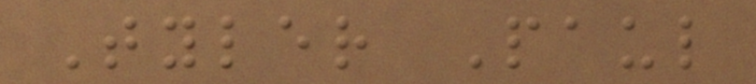Tyler Paul
